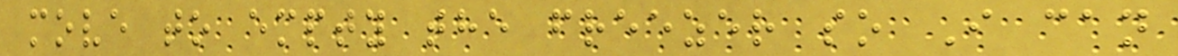move to empty the freezer so I can
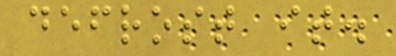defrost it.
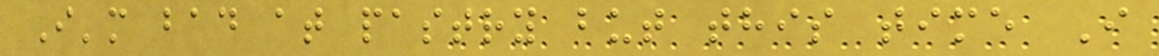I'm bad at pastry but this time I
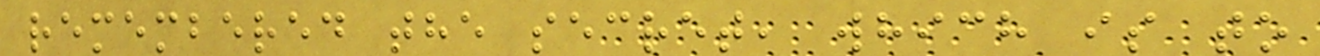remembered the secret, which is to
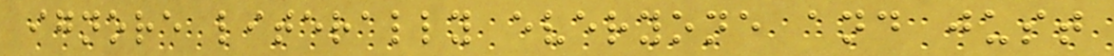ignore literally everyone and just
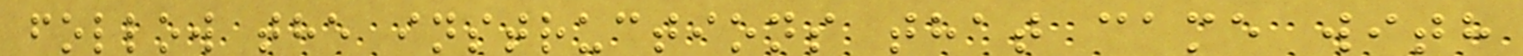follow the instructions that came with
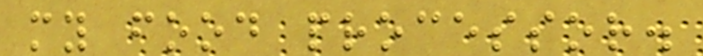my food processor.
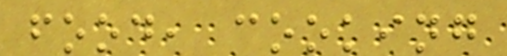food, cooking
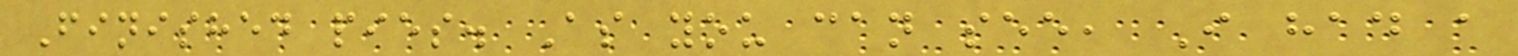Finished pies. As you can see, I had a
